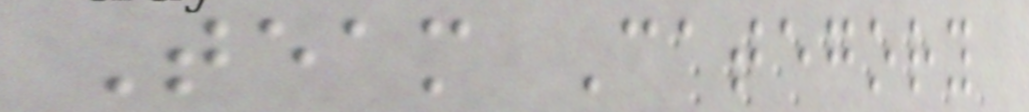Team Category
